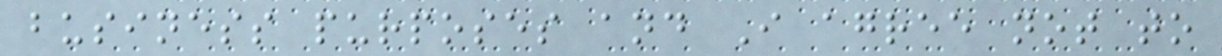business purposes and I agree not to
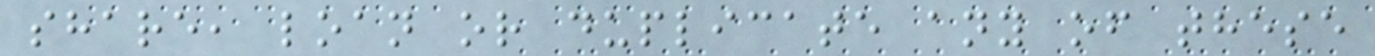share, loan or duplicate any of these
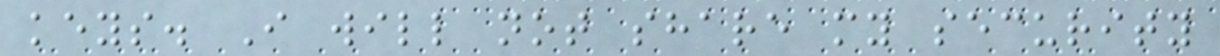keys. I will not share my security
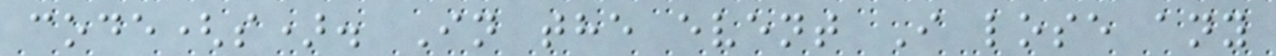code(s). In the event I lose any
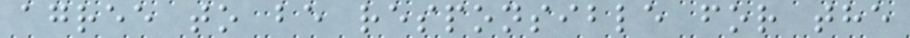agree to be responsible for the
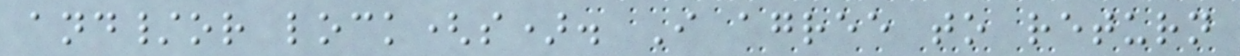and/or lock(s). I agree to return
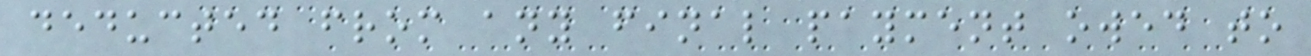deducted from any final payment owed to
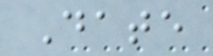Date
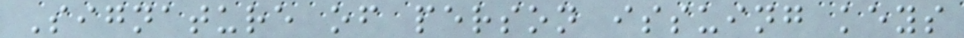Signature of person issuing keys
